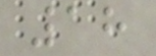18
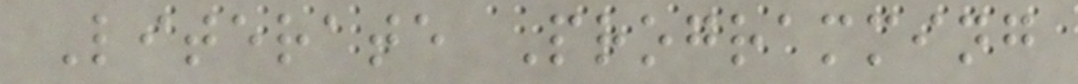Literate Programming
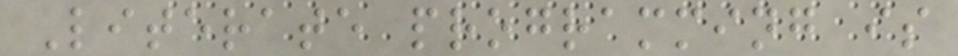Literate programming is
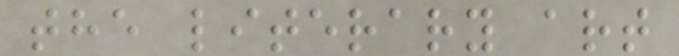the literary art
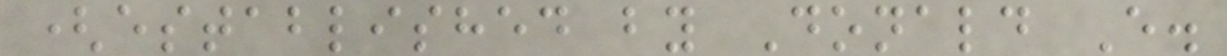(established by Donald E.
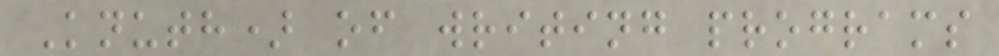Knuth) of writing programs
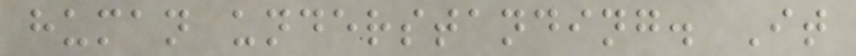human understanding. It
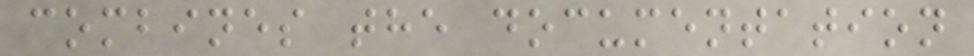combines the documentation
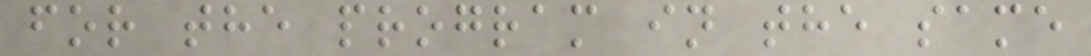for the program in the same
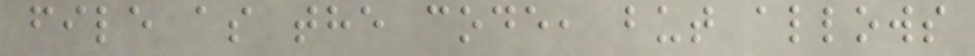file as the code, but allows
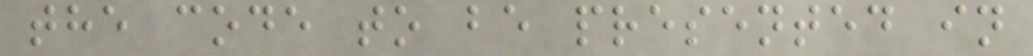the code to be presented in
